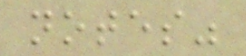notes"
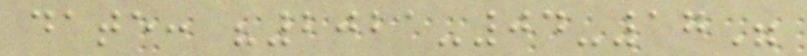date: "2021-04-17"
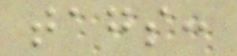tags:
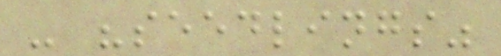- "seedlings"
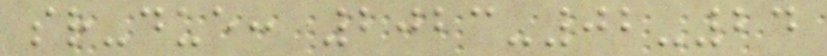sr-due: 2023-02-24
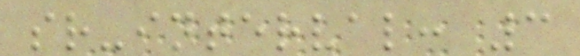sr-interval: 3
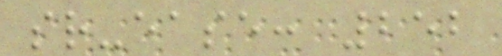sr-ease: 252
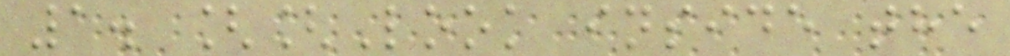1. [[Look inside the
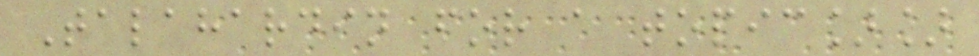Talahardin for a topic]]
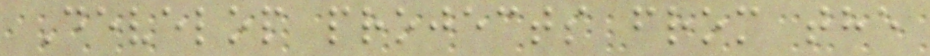Develop projects from the
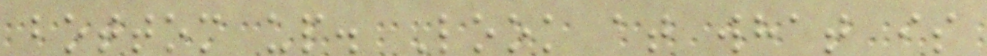bottom up. Look at what is
